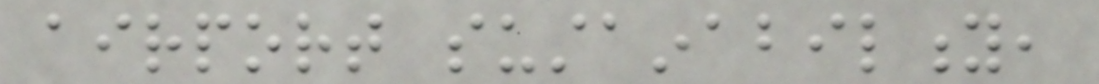airport sustainability,
